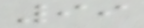99
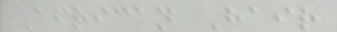African Hair
